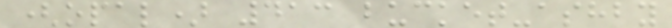(opal) 413 bucket-ashby
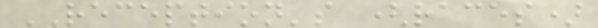RECEPTION's (races)
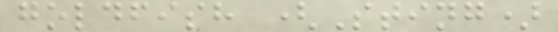goldfish (Sting)
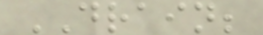DRAIN;
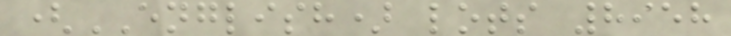(ENGLISH) lots 8958
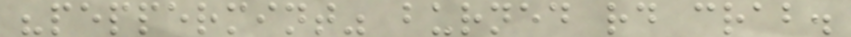"peppermint" burned rd crab.
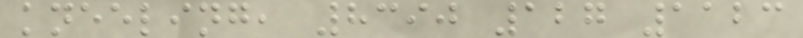kneeling, 8390 127 1123
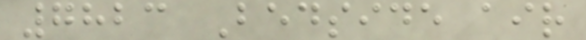7823 Bedside air
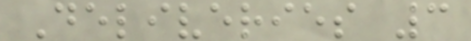Deliveries 3
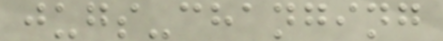jugs-changing
